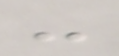-
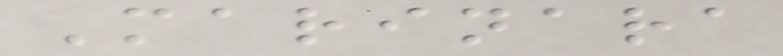Marinara
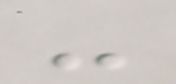-
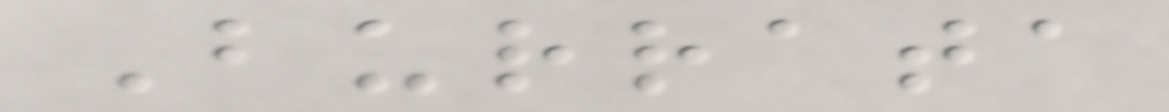Burrata
